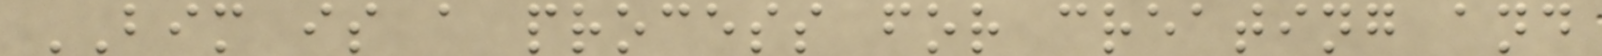BIM is a process for creating and
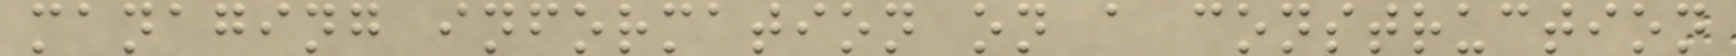managing information on a construction
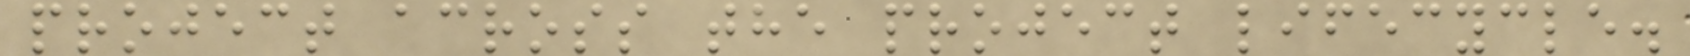project across the project lifecycle.
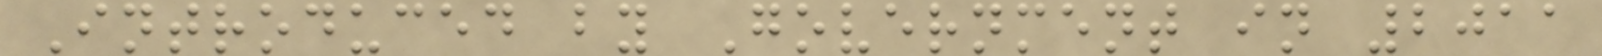Introduced by Government in 2011
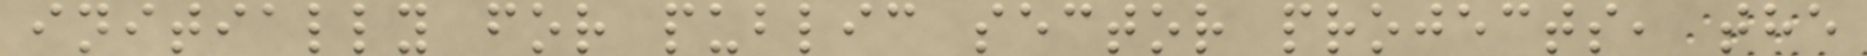initially for public sector projects, the
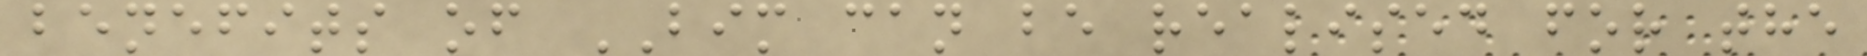benefits of BIM can be realised for the
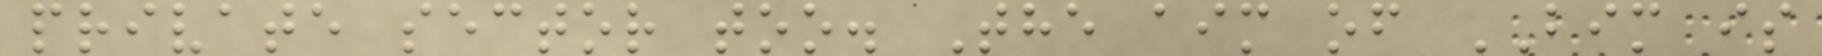private sector too. The aim of BIM is
